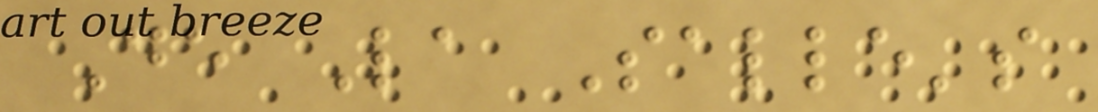De La Salle's
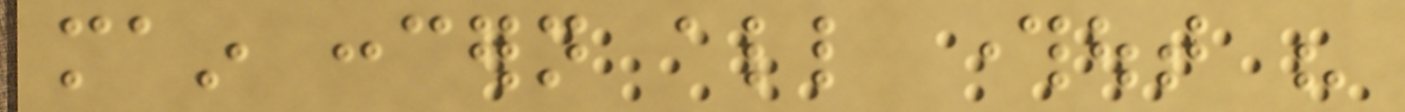main concern all throughout his
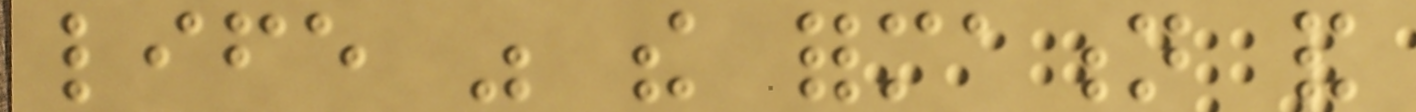life was the formation and
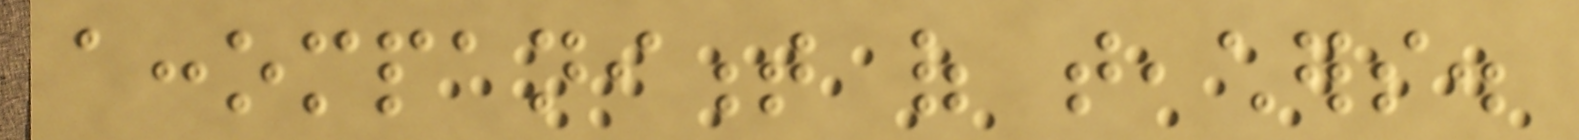accompaniment of teachers.
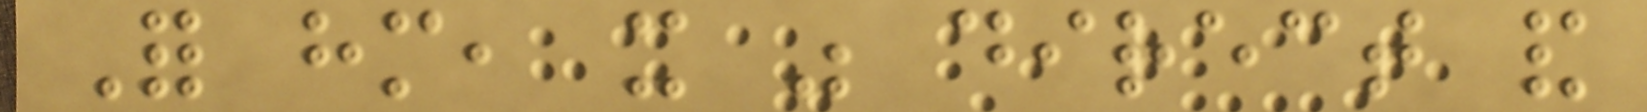For him, it was direct and
